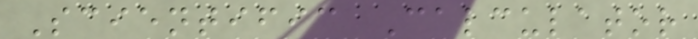Scientific Calculator
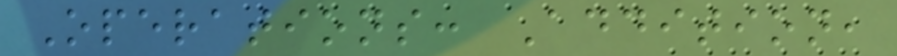Operations: Addition,
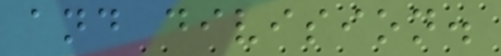and division.
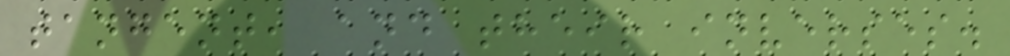tangent, and their inverses.
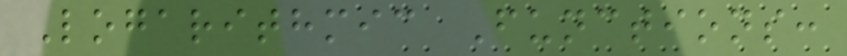Logarithmic Functions:
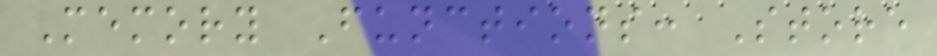Memory Functions: Store
